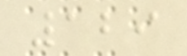129
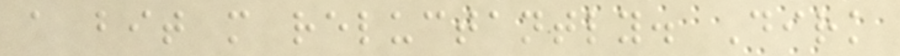a bit more reluctantly. Dirk
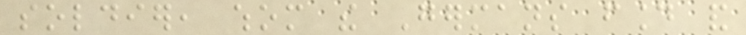soldier, whom the Germans found and
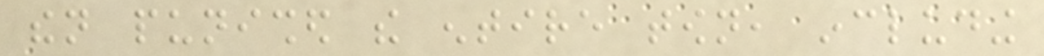then punished the entire town, including
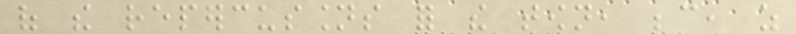of the repercussions for the town, because, as
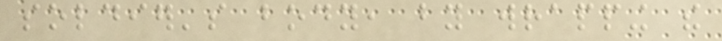soldier's body, by wrapping the
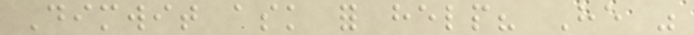Dimwit ask for help? He was
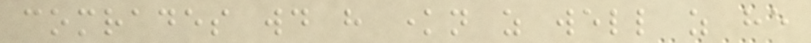comrades would have known as well as he
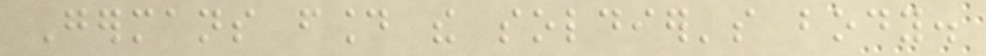Germans found the soldier's body.
